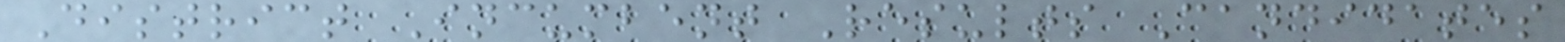District Incumbent Results Candidates
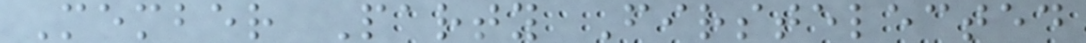Member Party Firstelected
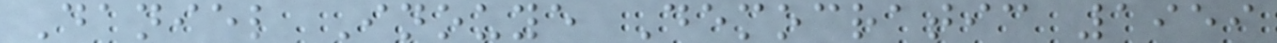Daniel Inouye Democratic 1959
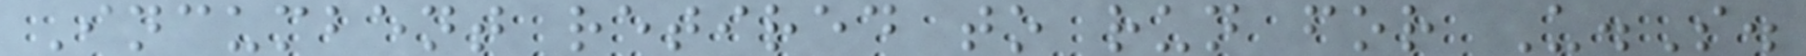Incumbent retired to run for U.S.
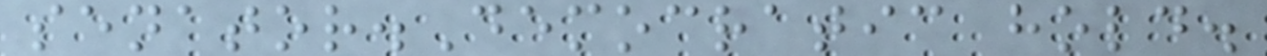senator.Democratic hold.
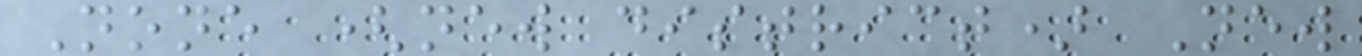None (new district) New
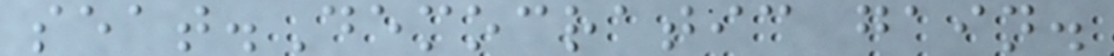seat.Democratic gain.
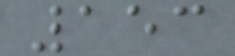153
